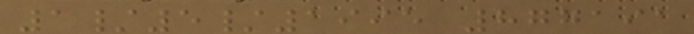1/5/1995 877191
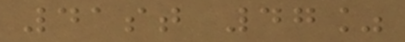41st 47%
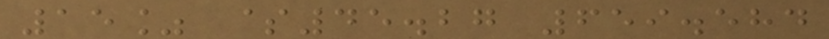15% $45.27 659.584
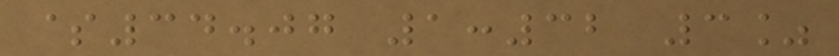$34.07 1:32 3%
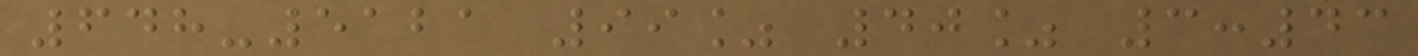648-5121 99% 40% 3:43
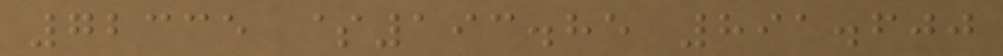72335 $193.85 891.600
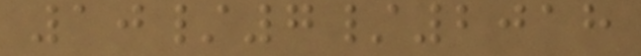10/7/2018
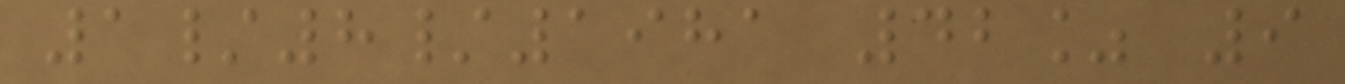1/8/1981 42% 9
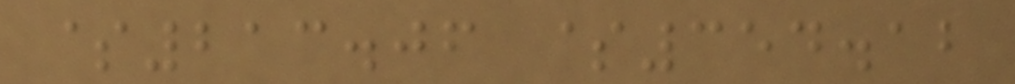$213.06 $354.12
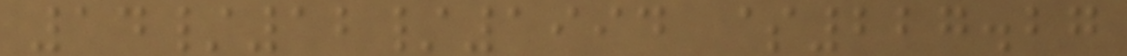14/12/1994 $227.27
